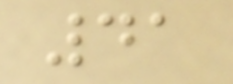41
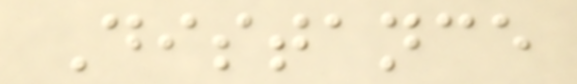Distance
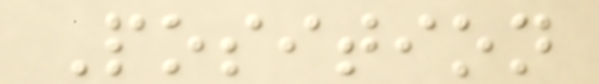Position
